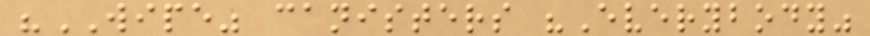"WIPE" canisters "Everybody"
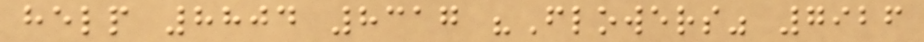help 8804 8317 "Flowers" 7926
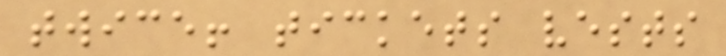twice! tickets vests
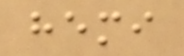hemi
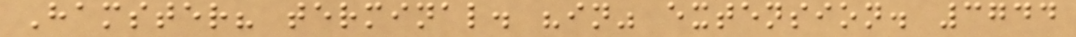Hamster? terminal. "in" extension. 3744
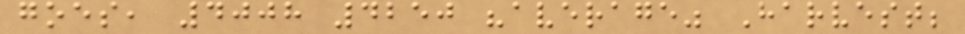goes, 4008 4250 "average" Harvest;
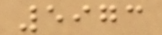5973
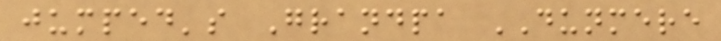jumped's Grandpa DUNMERE
